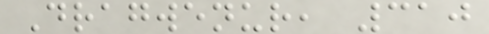Dragwenur, 310
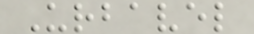Urbavel
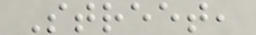Street,
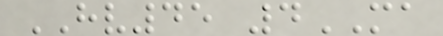HV45 4MA
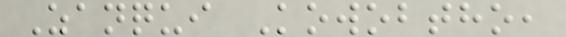Zanqui Kowobtho,
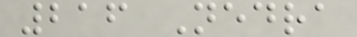216 Nedra
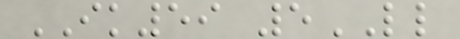IK59 5LL
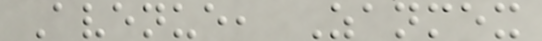Avenue, Zanmex
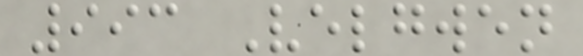993 Velgwen
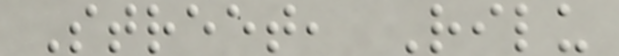Street, Rilu
